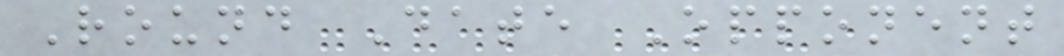Round Date Opponent
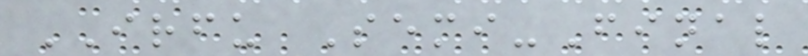IRFU Semi-Final
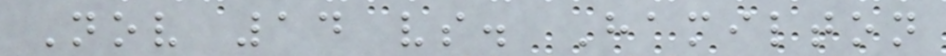Nov 14 vs. Hamilton
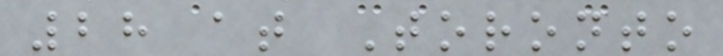28 at Toronto
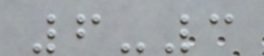6-3
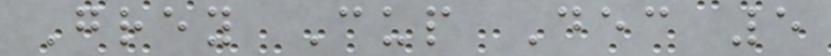Grey Cup Dec 5
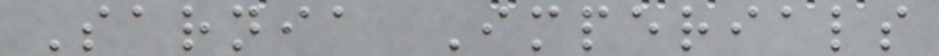Sarnia Imperials
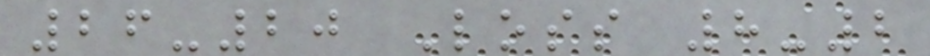26-20 Loss 8-2
